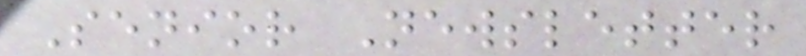Senior Newsletter
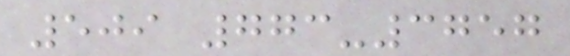509 773-3757
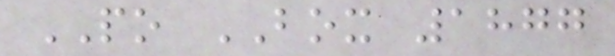PO BOX 1877
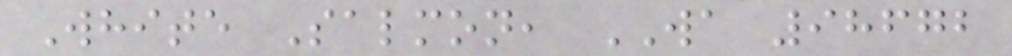White Salmon, WA 98672
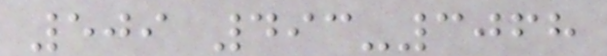509 493-3068
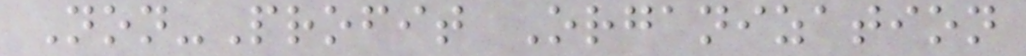Non-Profit Organization
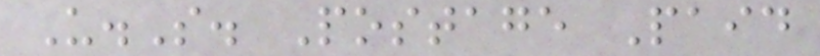U.S. Postage Paid
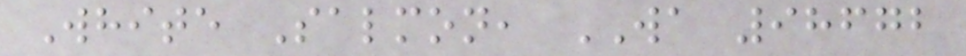White Salmon, WA 98672
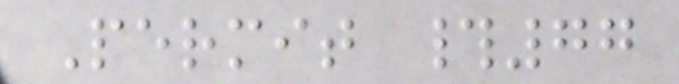Permit #77
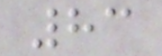83
